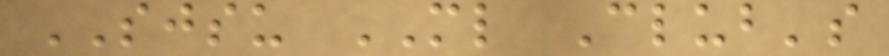SJSU ML Club's
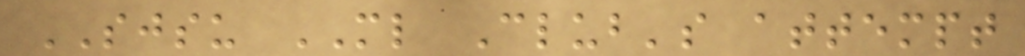SJSU ML Club's attempt
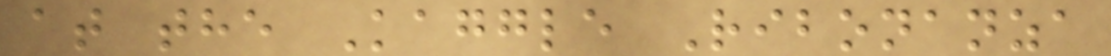at the Kaggle Ribonanza
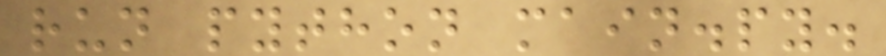run python main.py.
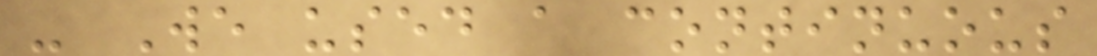- We used a continuous
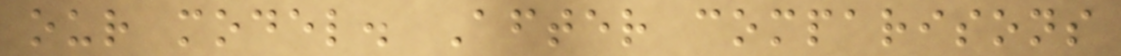our model. After comparisons
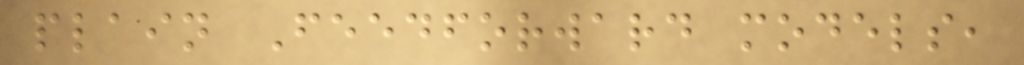plain Feedforward models,
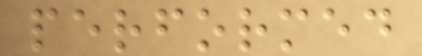performed
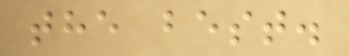the best.
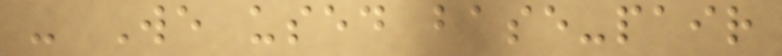- We used base-pair
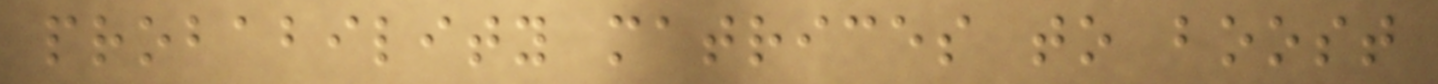probability matrices to boost
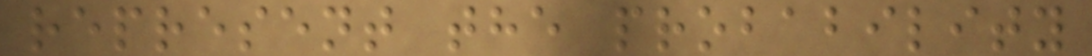represent the probability
